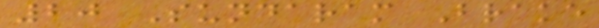20 Sundaram Brake
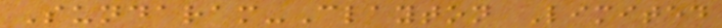Sundaram-Clayton Limited
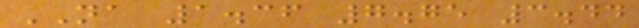NA 1.36 7.75 3.44
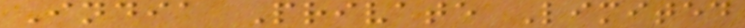India Private Limited
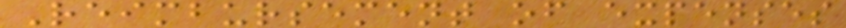Reimbursement of expenses
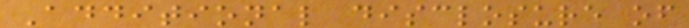Additional disclosure of
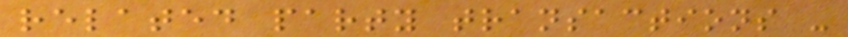related party transactions -
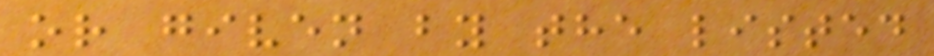or given by the listed
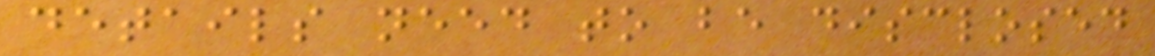details need to be disclosed
